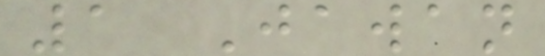1 Jawan
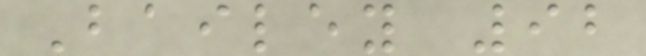Bailey 92
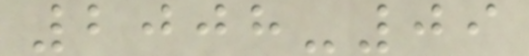2008-09
